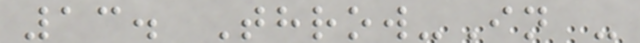13. Throw-In -
